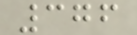376
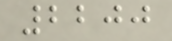2200
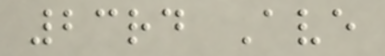23rd Ave
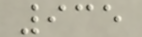935
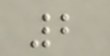2
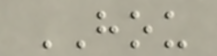HOU
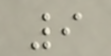9
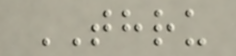THRU
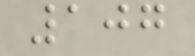107
